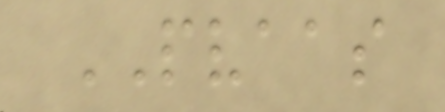PVAAS
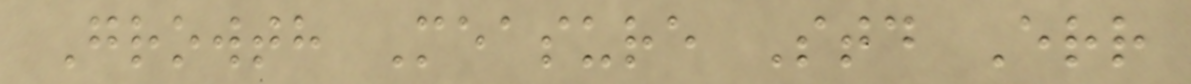Growth Measure Std Err
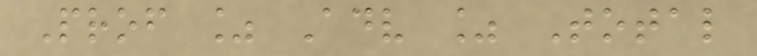Prof % Adv % Total
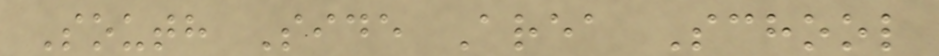South Side Area School
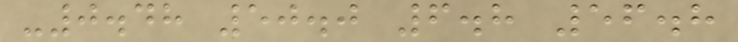-0.48 50.0 6.8 56.8
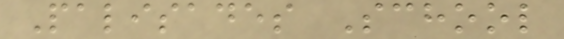Palisades School
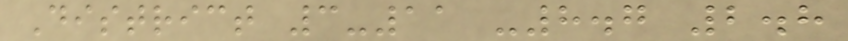District 3-11 -8.7 2.8
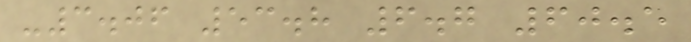-3.06 53.8 6.7 60.5
